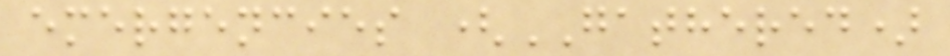emergencies (GATHERED)
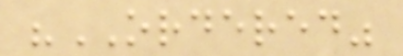"ORDERED"
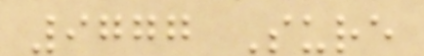9777 Sure
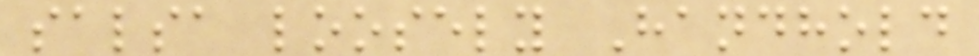salsa loosely Handhold
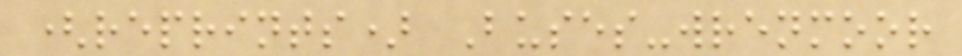(reprints) Buses-wrenmoor
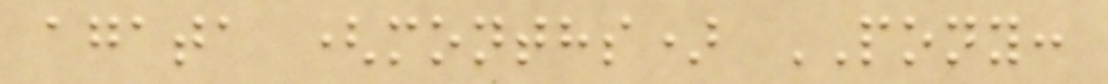agata (months) PONY:
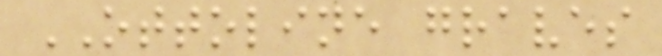OTTOLINE graves
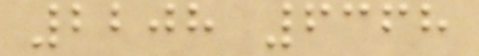2208 6368
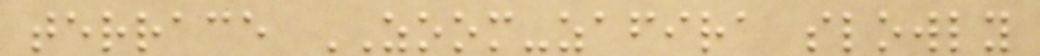terrace ZOOM-zafira slowly
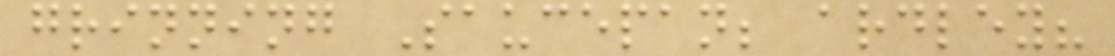grinning Saucepan; ardley?
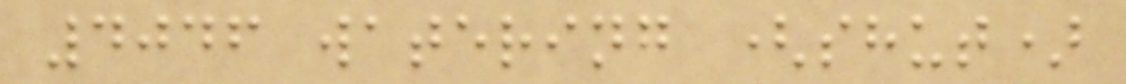4046 watering (shut)
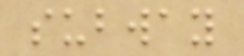subway
